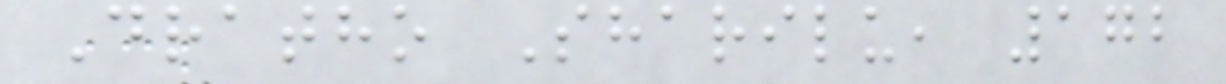Dratho Sharilu, 172
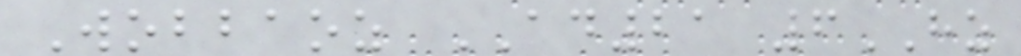Wobbaoz AD21 6HZ
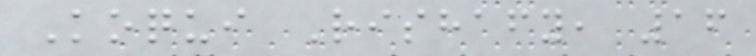Koqui Rishafy, 16
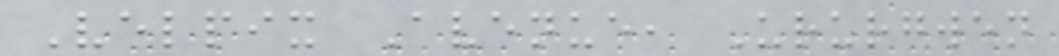Velpix Avenue, Ururgwen
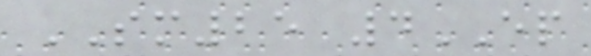SM25 4EP
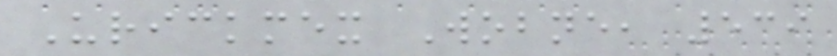Urickmex Wobne, 539
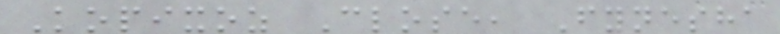Kopixoz Close, Fynesha
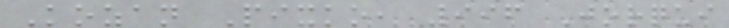Kozan Pixko, 996 Jorqui
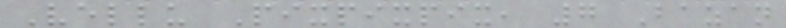Vellu Pixpixpix, 7 Bazan
